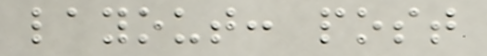layout: post
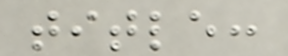title:
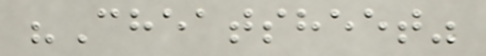"Cheatsheet"
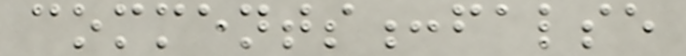comments:false
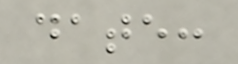date:
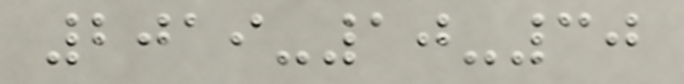2019-10-30
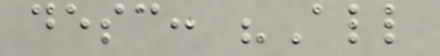desc: "All
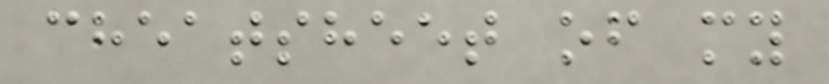cheatsheet of my
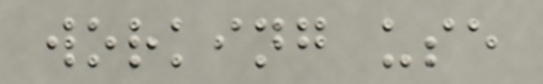working use
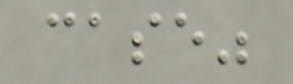case"
